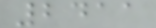2411
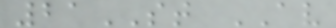21ST AV
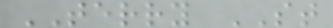TERRY ST
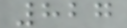827
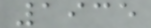1935
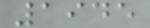1945
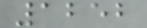1252
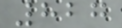827
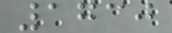1730
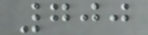700
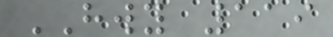HWY 119
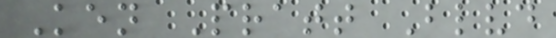Ken Pratt Blvd
